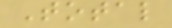Total
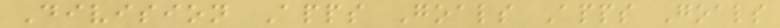Division Apps Goals Apps Goals
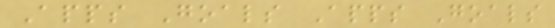Apps Goals Apps Goals
